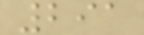291
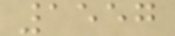1557
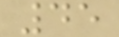45
